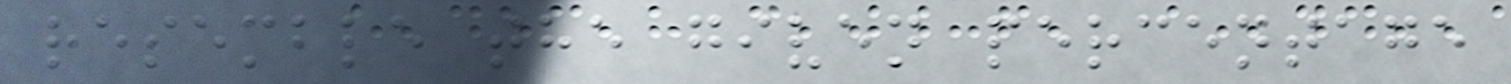resemble the given percentage
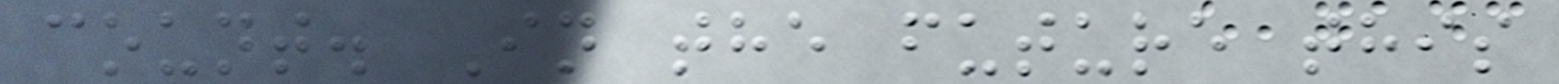count. In the future this
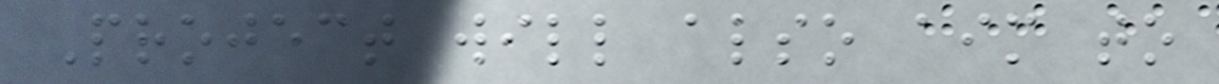Project will also aim to
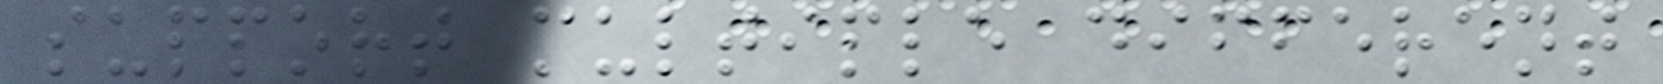support multiple different
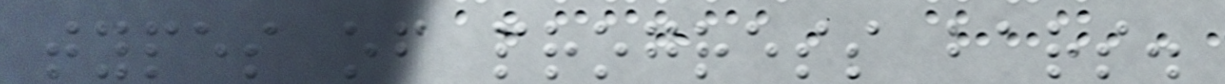types of progress bars.
